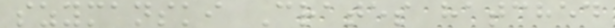szymanski Crates hatched
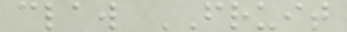claw FRUIT
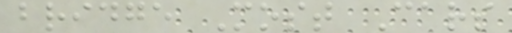bridge Most Cars
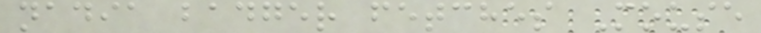nadia badger fetches Mouse
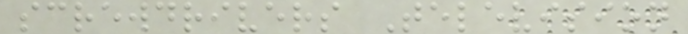screwdrivers Television
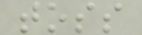toss
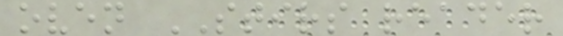oven STIRS reader
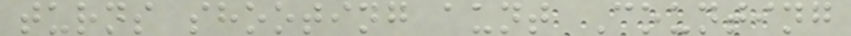turns shooting aunt Counting
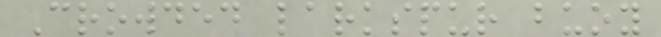Crowded larkspur buoy
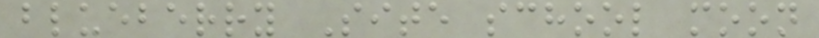blueberry Site school moon
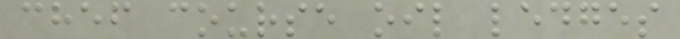chef course oil ledges
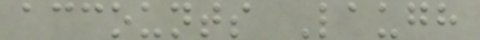accounts Laugh
